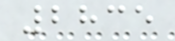2835
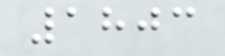1803
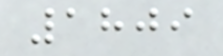1809
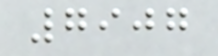7907
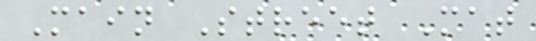Main Street Mat
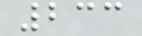233
